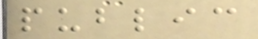public
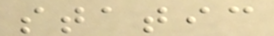static
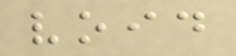void
